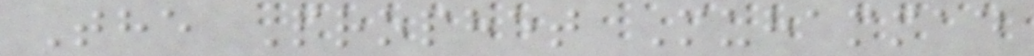The Prophet Muhammad
